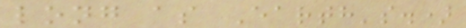long as Earth's.)
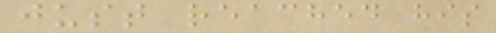just reached his
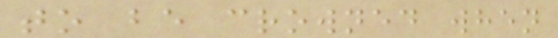to be crowned when
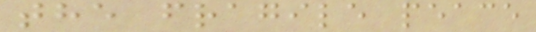the fragile peace
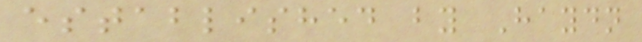established by Haydn
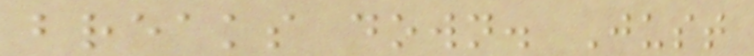breaks down. Just
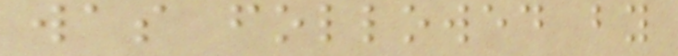was followed by
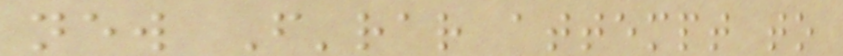new F'rar attempt to
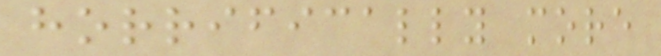horrifically more
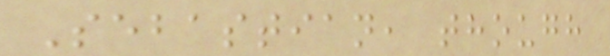Sebastian, though
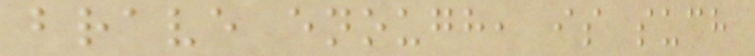brave enough, is such
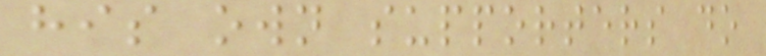his own supporters do
